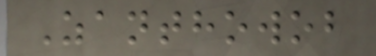Zanthowob
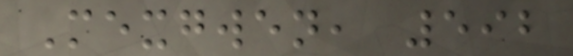Mexgwen, 592
